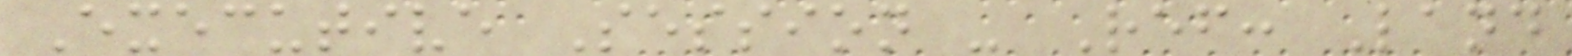Executive Session - Ref: Land
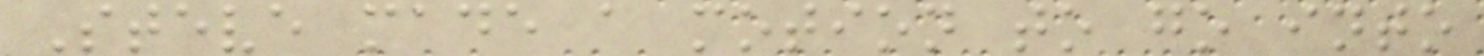Steve made a motion to go into
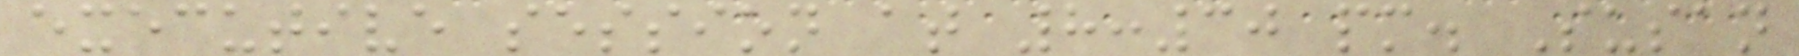executive session at 8:30 pm. Susan
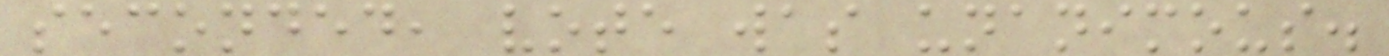seconded, vote was unanimous.
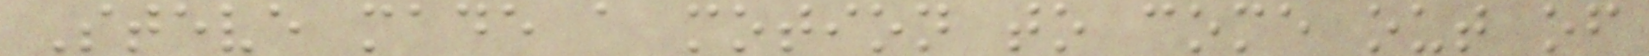Steve made a motion to come out of
